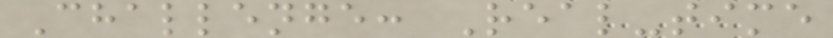Challenge: Real-time
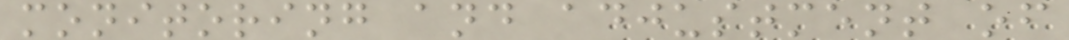monitoring and adjustment of
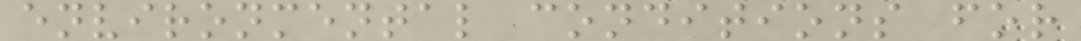environmental conditions for
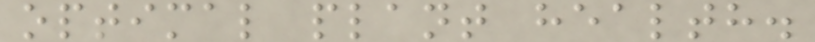optimal plant health.
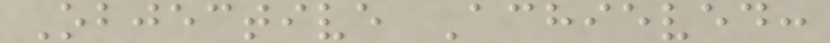Objective Achieved:
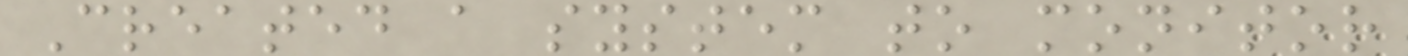Created a system to monitor
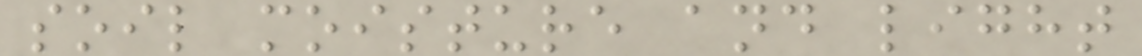soil moisture and light
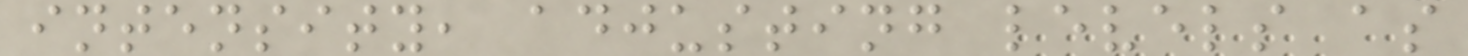intensity, adjusting levels as
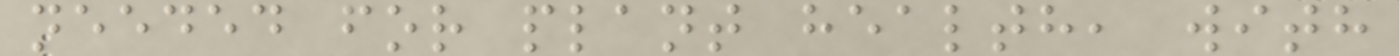needed for plant health, with
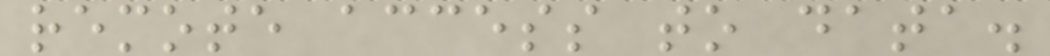remote access to data.
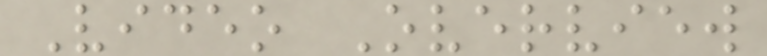Video Overview
